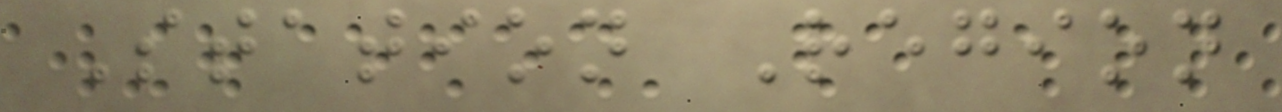Station Region
